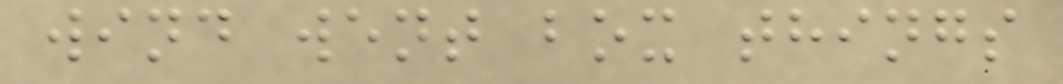wind went box things
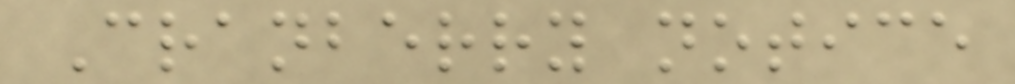Cranberry notice
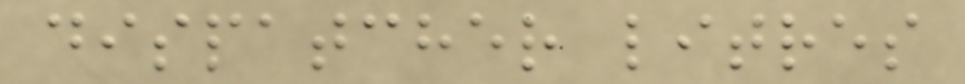dispatcher litres
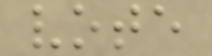vote
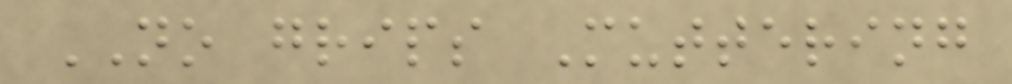NO grips Muttering
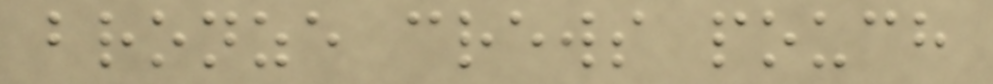bronze crews pouch
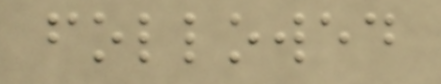followed
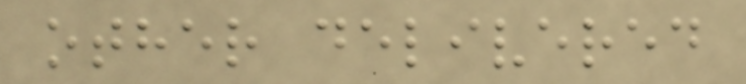other delivered
